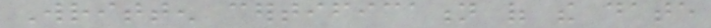Written certification of the date
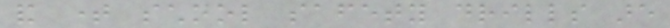and time school safety drills are
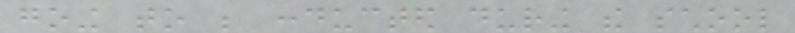going to be conducted during the school
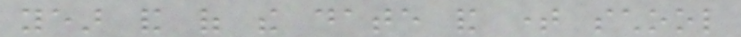year and of the date and time school
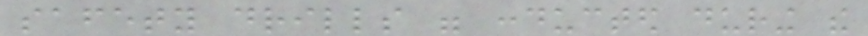safety drills were conducted during the
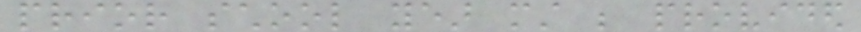prior school year must be provided
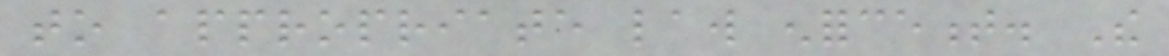to appropriate law enforcement. The
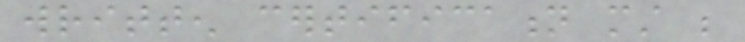written certification must be
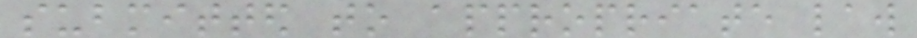submitted to appropriate law
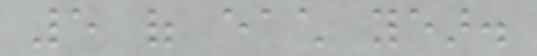5 of each year.
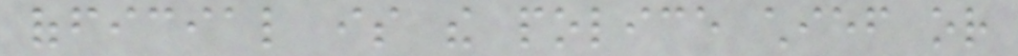official is the police chief or
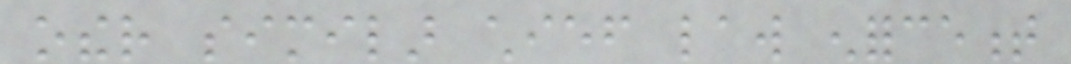other similar chief law enforcement
